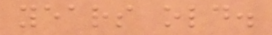years old.
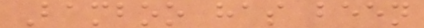Bamboo has been
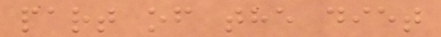part of the diet
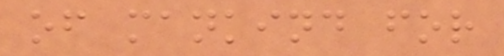of mankind for
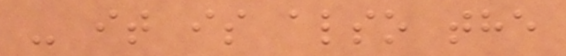- it is also the
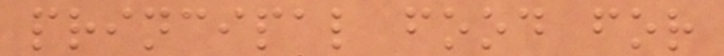principal food for
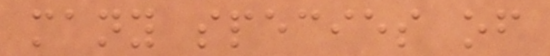many species of
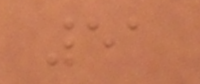51
